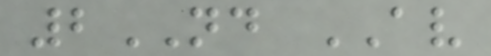2ND AV
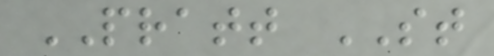PRATT ST
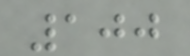100
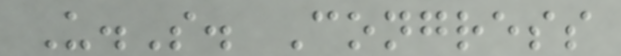U.S. Congress
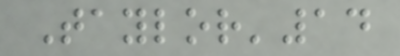Taylor'14
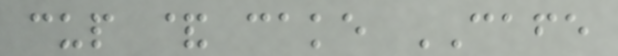cup & cake CAFE
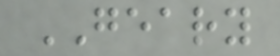GEARY
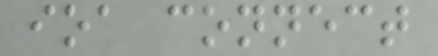ioa connect
